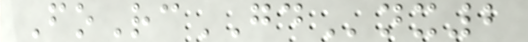FoRcGDnx2
